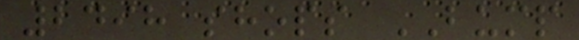2498 shops BUMP
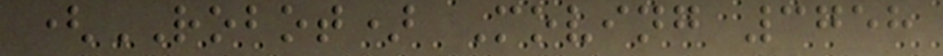(ROBOT) Moving 3758
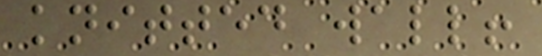knitted wall!
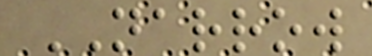NARROW
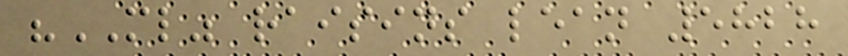"ML" raisins lean 5828
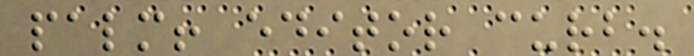palm! editor curb.
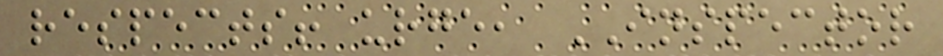respects! urge, INSPECTOR
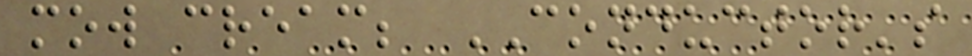mow cream; CONDUCTOR's
